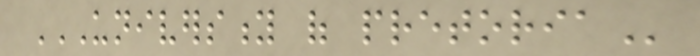UNIVERSITY OF PRETORIA
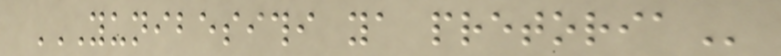YUNIBESITHI YA PRETORIA
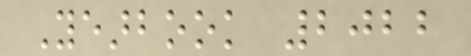Yearbook 2022
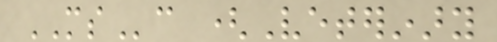MSc (Veterinary
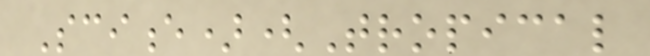Science)(Tropical
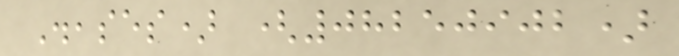Diseases) (08250902)
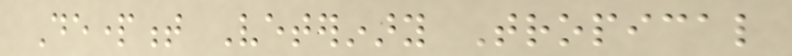Department Veterinary Tropical
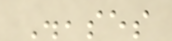Diseases
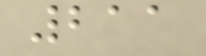211
